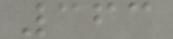363
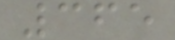365
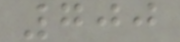700
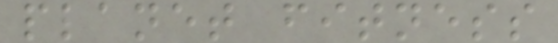planet fitness
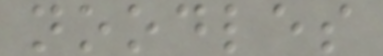noodles
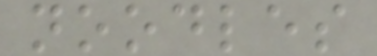noodles
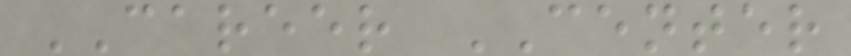CAREER CENTER
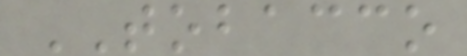TOBACCO
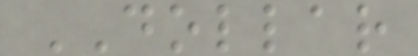DOLLAR
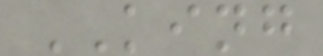KING
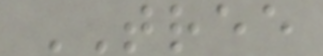TREE
